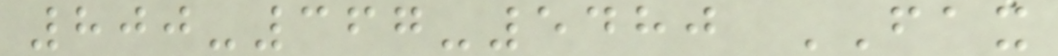800-367-5480 FAX
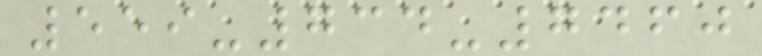559-734-7460
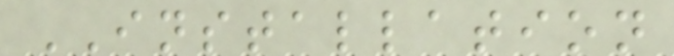INSTALLATION
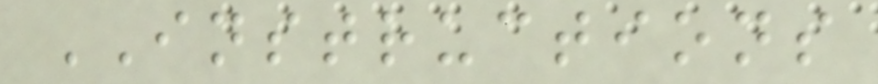INSTRUCTIONS
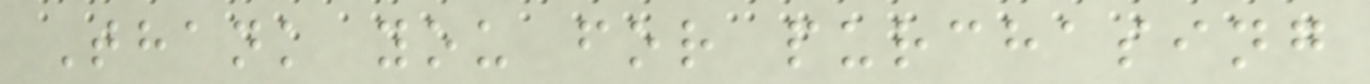Thank you for purchasing
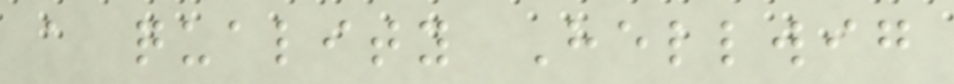a quality Hellwig
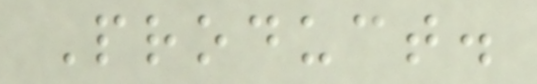Product.
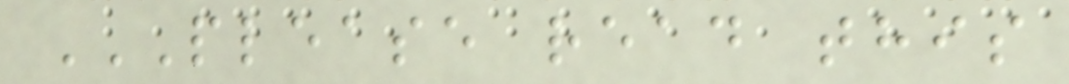PLEASE READ THIS
